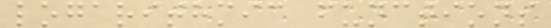logarithmic functions
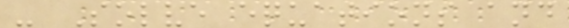- Solve equations and
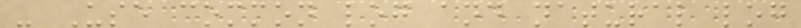- Use common log and natural log
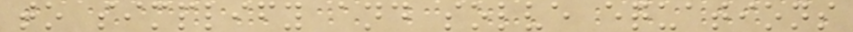to simplify and solve equations
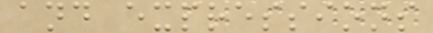and expressions
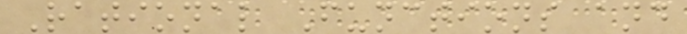Rational Functions and
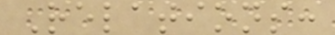Relations:
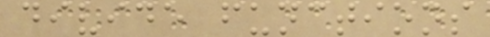divide functions
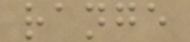range
